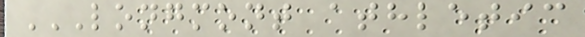LONGMONT ATHLETIC
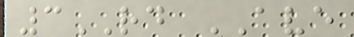3RD AVE
